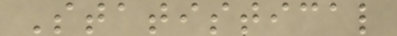Statistical
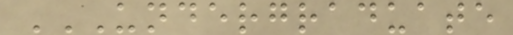UNDERGRADUATE
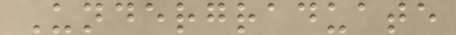Undergraduate
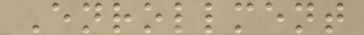Enrollment
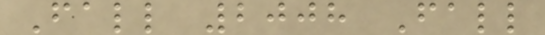Fall 2008 Fall
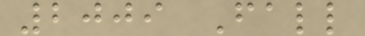2009 Fall
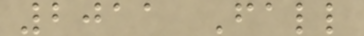2011 Fall
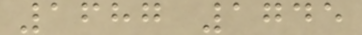1687 1745
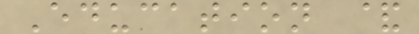Education &
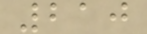210
